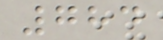784
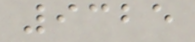9325
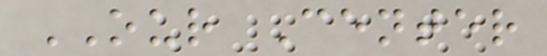OUR Center
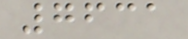7631
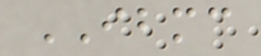IBMC
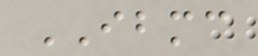IBMC
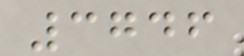3746
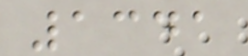1341
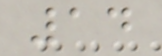14
